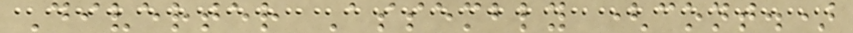Diverter Assembly (cont.)
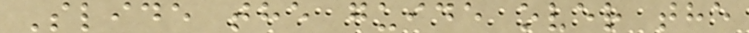Slide the guide over the
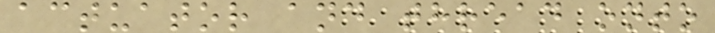actuator and thread onto
